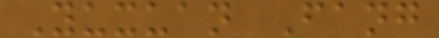Yuxuan Fang
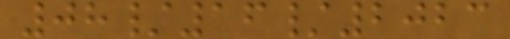08/16/2023
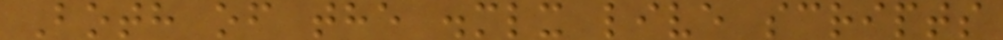Both of the .mlx live scripts
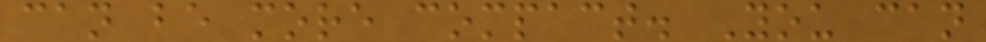can be more compact. You can
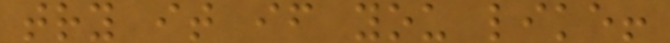try it if you like!
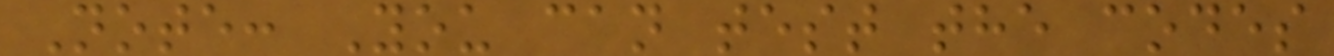Note: You can test the codes
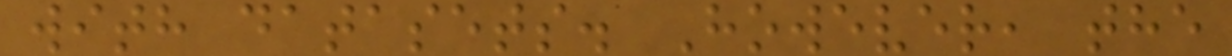with datasets. However, the
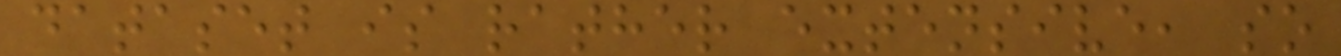dataset is rather extensive, so
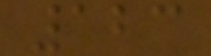123
